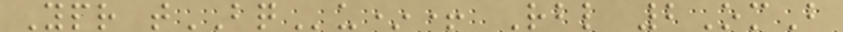Ypr tBQu*+ Rbl 2OmB
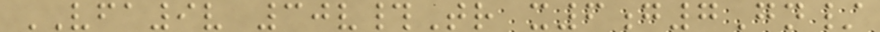VFA9v 30v#Tr x6g7Gn/
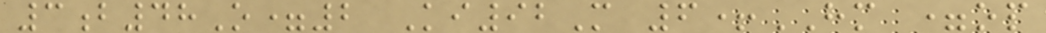3b48O=2 Ki92M 6+HM =op
